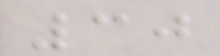30
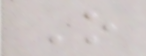O
